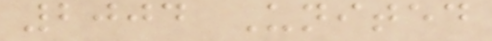2004 United
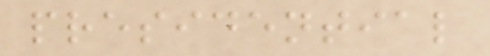presidential
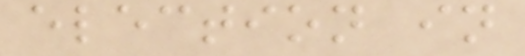election in
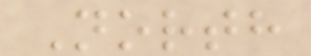North
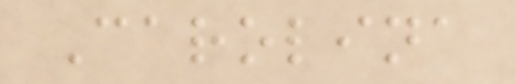Carolina
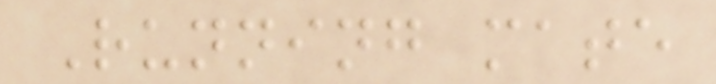Running mate
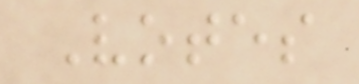Votes
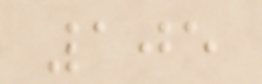105
